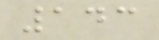143
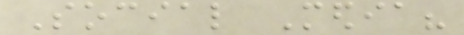Social Media?
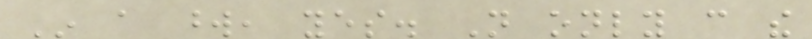In a word, yes. Not only can the
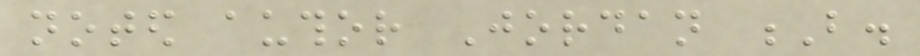noted author Jordan B.
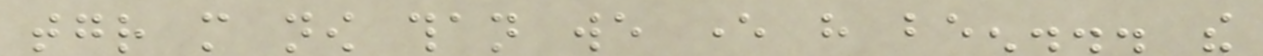together more now than we ever have been... the
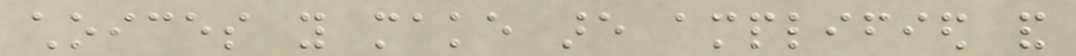choices you make are amplified and
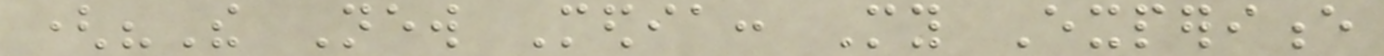("The New Media: My Experience
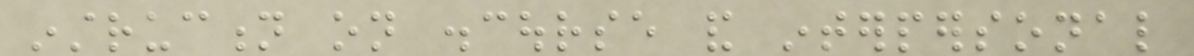instruction on discourse and interpersonal
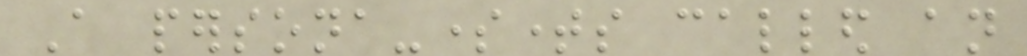A persona-sometimes called an
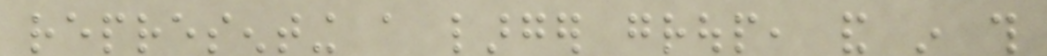representing a larger group, and in this
